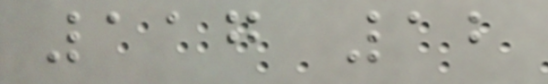117 12
